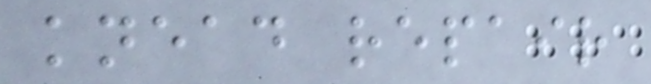knead repair
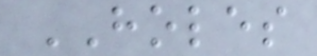HOLES
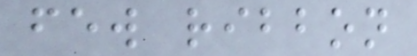few ribbon
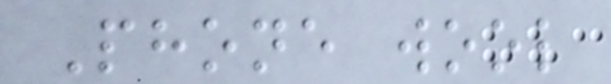Phone wool
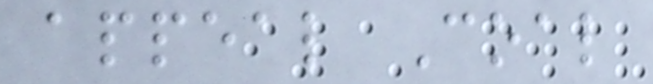appeal Coal
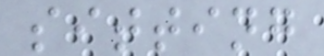sitting
